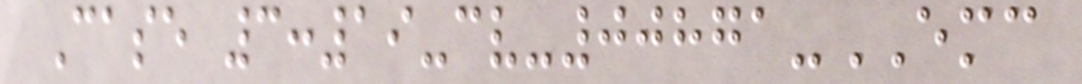Case 3:19-cv-00871-EMC
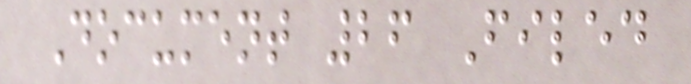Document 26 Filed
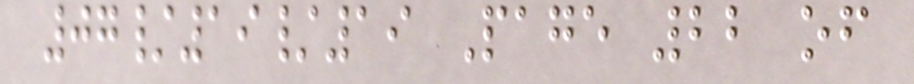07/19/19 Page 22 of
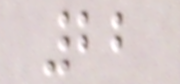22
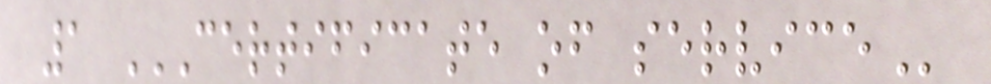1 CERTIFICATE OF SERVICE
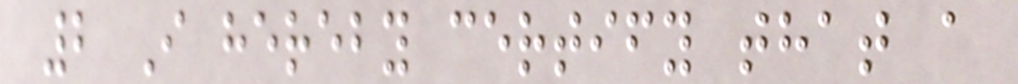2 I hereby certify that a
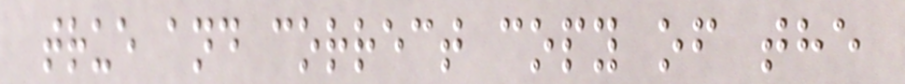true and correct copy of the
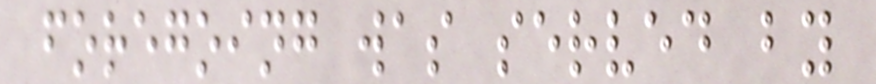foregoing was served by
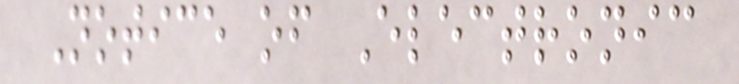Notice of Electronic
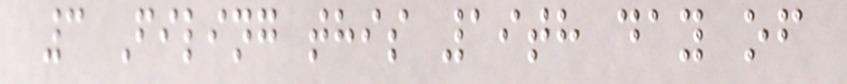3 Filing this 19th day of
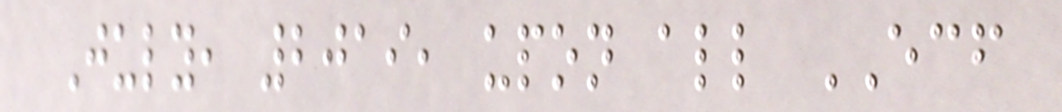July, 2019, upon all ECF
